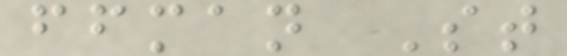ffman St
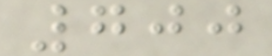700
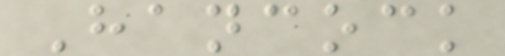Hancock
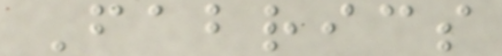Fabrics
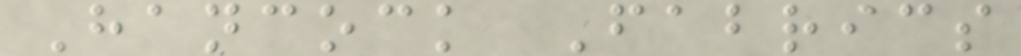Hancock Fabrics
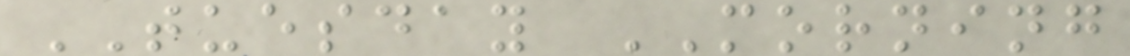TUESDAY MORNING
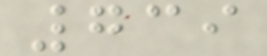739
